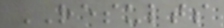RESULTS
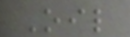Oil
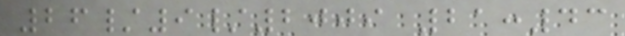26/9/2009 21:43
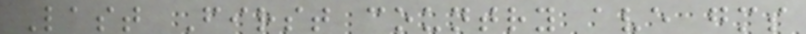Last First country ave gms
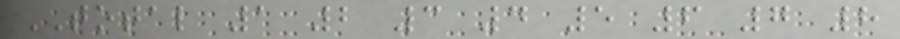TOTAL 1 2 3 4 5 6 7 8
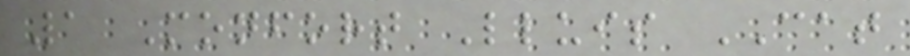1 Monfort Lluis CAT
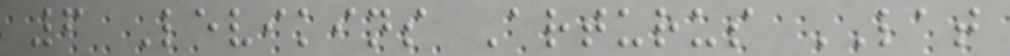6 Levikins Arturus LAT
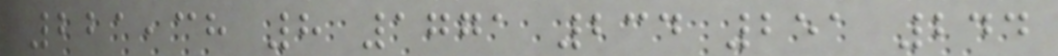221,38 8 1771 234 251 244
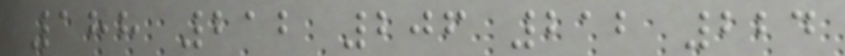188 212 206 212 224
